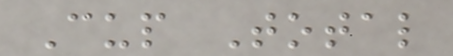Cup Total
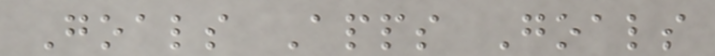Goals Apps Goals
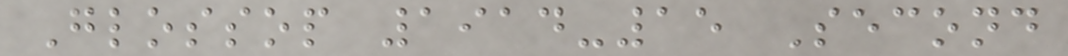Glossop 1914-15 Second
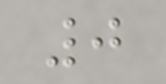0
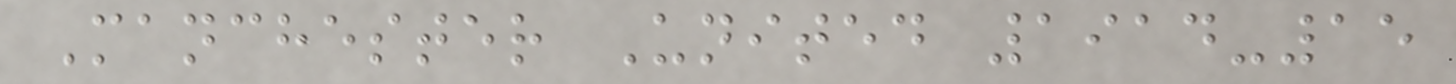Manchester United 1914-15
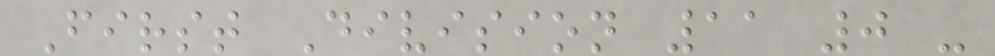First Division 11 0 -
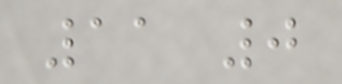11 0
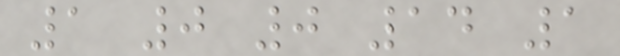1 0 0 14 1
